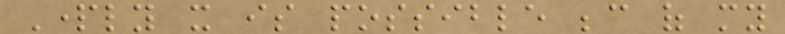Partly it is possible because of my
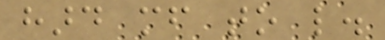hard mf to like.
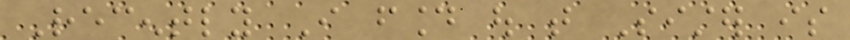Recently I found out that Sister is
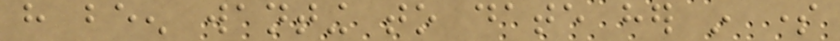have been wanting to date her in some
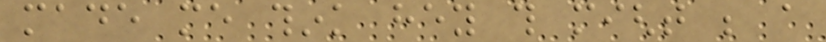made me think hey this might be a
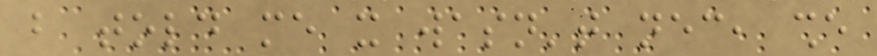but told me it wasn't necessary, she
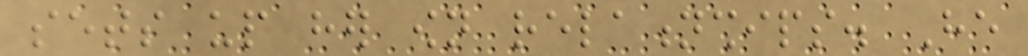sets up her own relationships. He
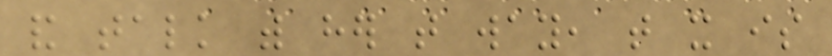and talk with her that way, that it is
